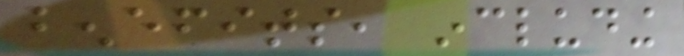benefits, including
